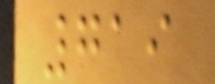719
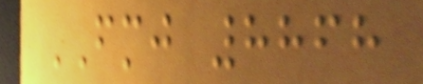FMJ 8868
